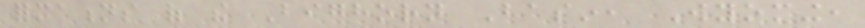formations of the Bighorn Basin, Wyoming,
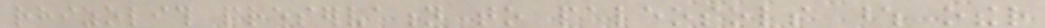rhizolith preservation to paleosols whose other
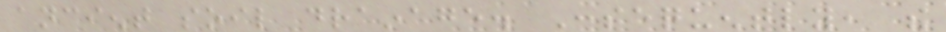ancient soil drainage. Consequently, the
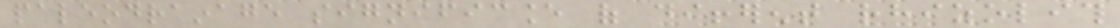paleodrainage significance of different rhizolith
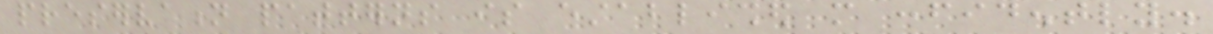preservation patterns is established more confidently.
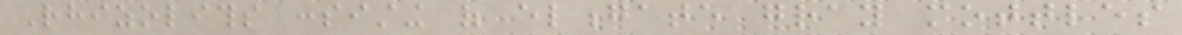Rhizoliths consisting of elongate gray mottles
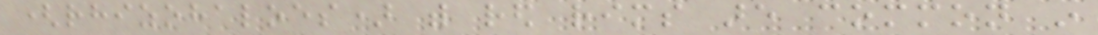(rhizohaloes) with red rims are common in
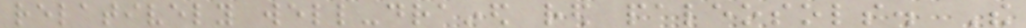relatively well-drained red paleosols. The
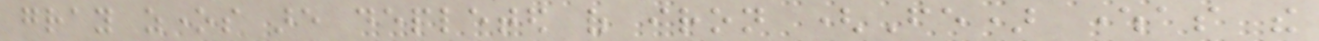gray zones are depleted of iron (Fe) whereas the
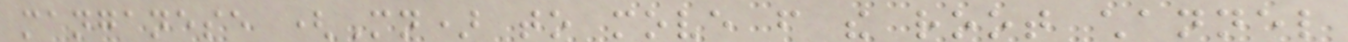manganese (Mn) to move from the root channel
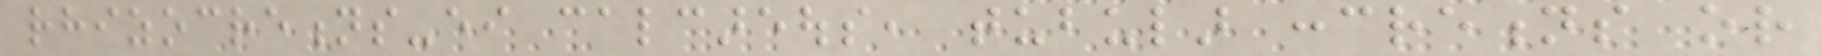rhizocretions-either calcareous, tubular concretions or
